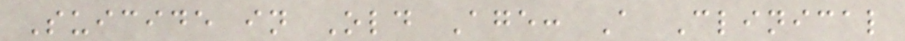Suicide in Old Age: A Clinical
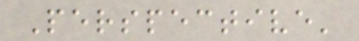Perspective'
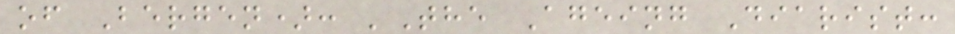of Bergen): 'The Ageing Diarist:
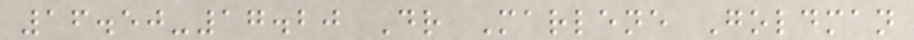16.50-17.20 Dr Marlene Goldman
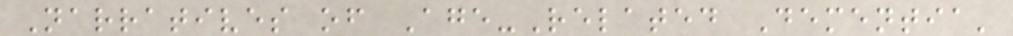Narratives of Age-Related Dementia'
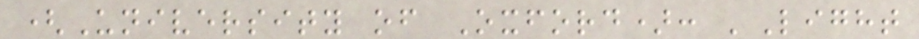(University of Oxford): 'Light
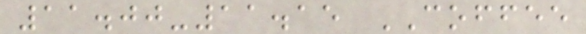11.00-11.15 COFFEE
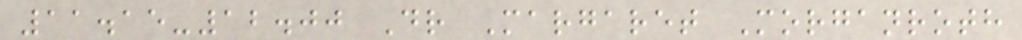11.15-12.00 Dr Margaret Morganroth
